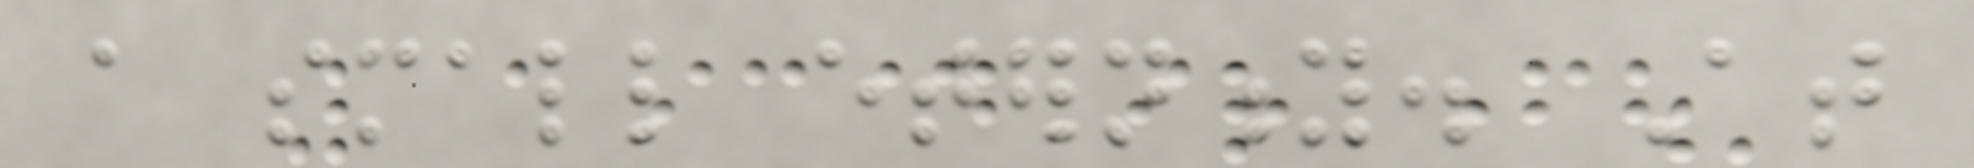a small eternity. At
